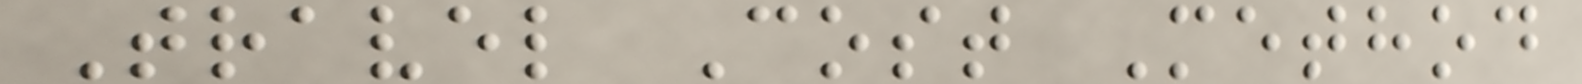Travel Cost Method
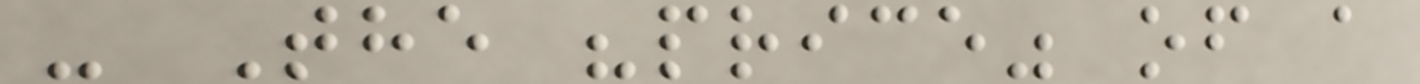- The "price" of a
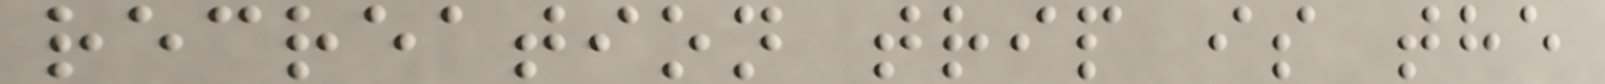recreation trip is the
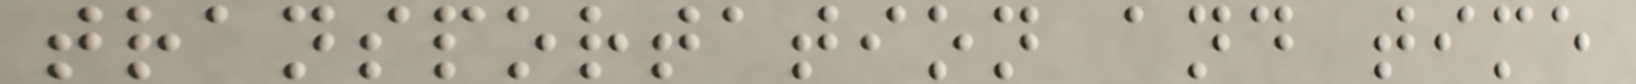transportation and time
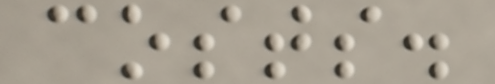costs.
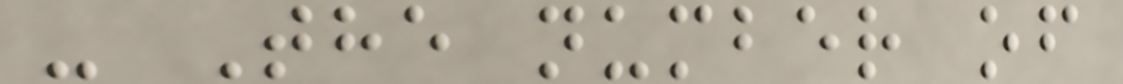- The number of
